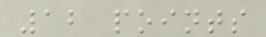12 points
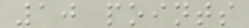10 points
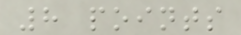8 points
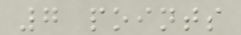7 points
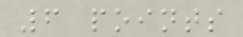6 points
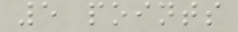5 points
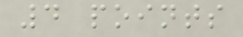4 points
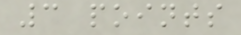3 points
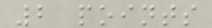2 points
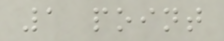1 point
